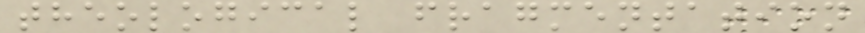theological fragmentation
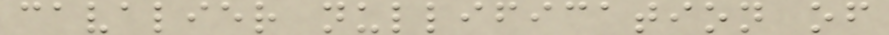cavalier nullification of
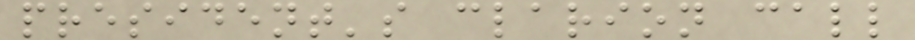president's clarion call
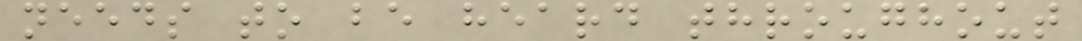needs to be heard throughout
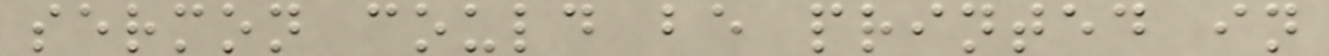sermon could be printed in
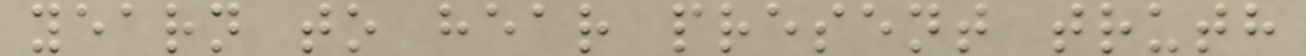yearn to hear present truth
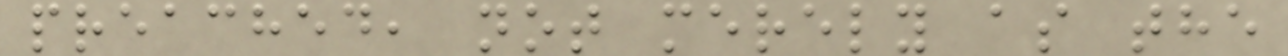preached, not merely as the
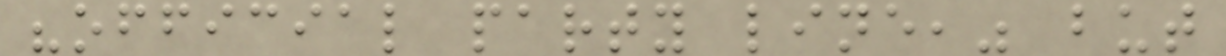"official party line," but
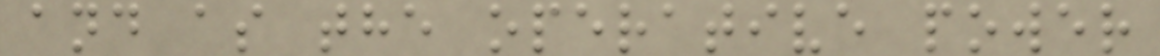and as the operative power
